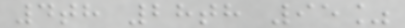4th 28th 95%
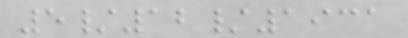5/12/1931
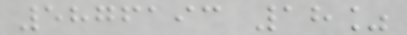5876193 18%
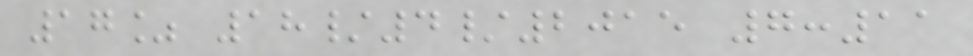17% 18/4/2015 7:11
